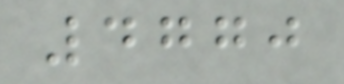4770
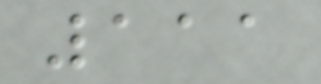111
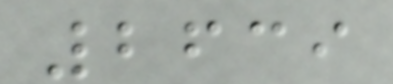2639
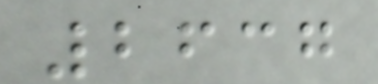2637
